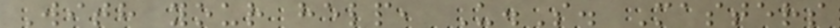With your help, U.S. Masters
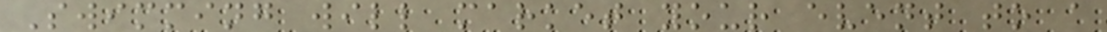Swimming will market your event to a
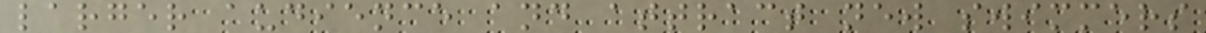larger audience and attract new swimmers
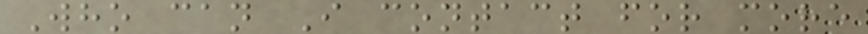Who can I contact for more
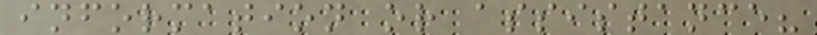information or assistance?
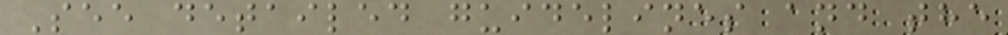See detailed guidelines and the
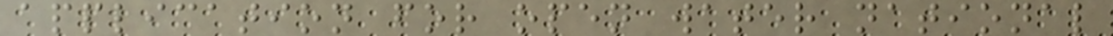application for open water national
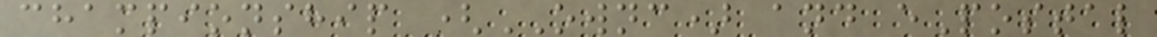championship (OWNC) and ePostal
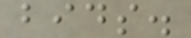bids.
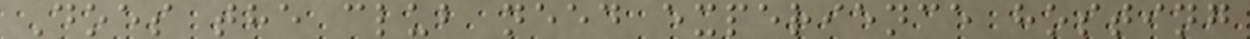Does the club need experience hosting
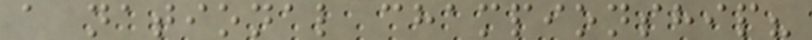a national championship?
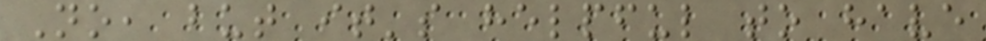No, but it's helpful to have
